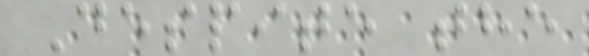Despite the
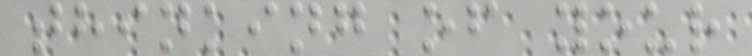thinking of your
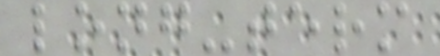long-term
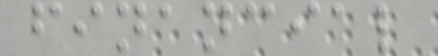financial
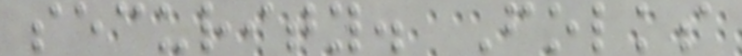security. Folks
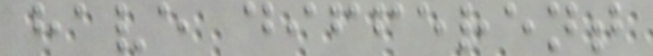have different
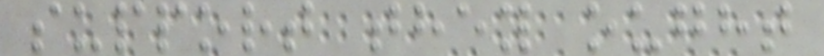support they ought
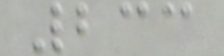233
